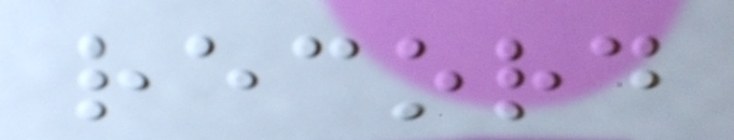record
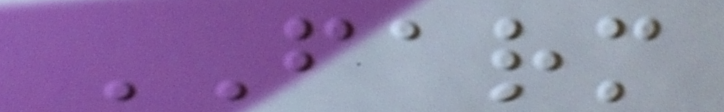FARM
